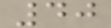40
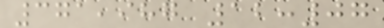371,987 12:07
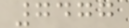7477
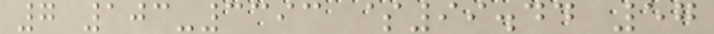7 103-3393 $99.44 57
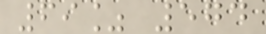69% 574
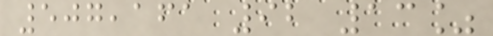507,161 92 13%
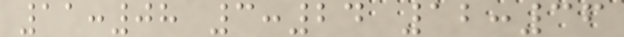11:08 3:24 12:36
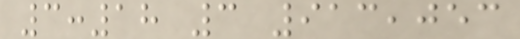3:18 3 913,053
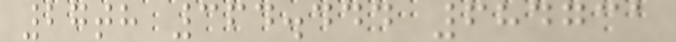27th 364.444 684731
